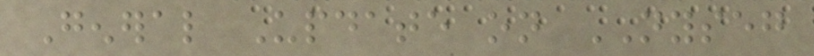General Update on NYSEG
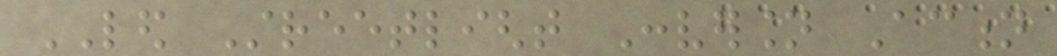LED Streetlight Conversion Action
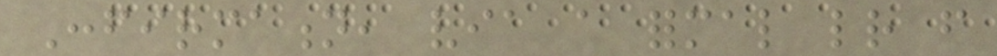Confirmation, via a formal letter from
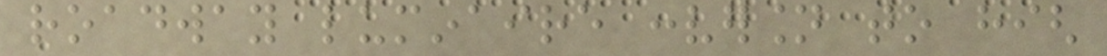roadway luminaire conversion to high
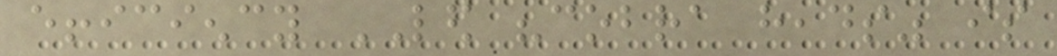efficiency LED "cobra heads" is
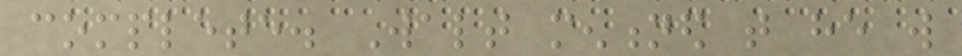complete. Walt mentioned that he will
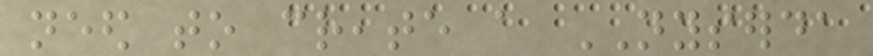need to create a NYSERDA
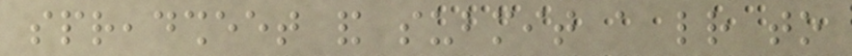spreadsheet and submit a letter to
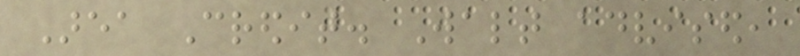Area Credit. Walt advised,
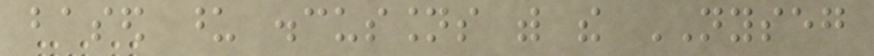based upon discussions with the NYSEG
